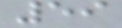59
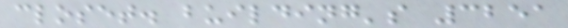closet. building's 3251
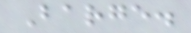Barge.
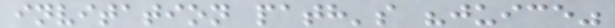invitation path's "juice"
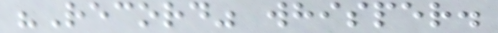"Record" whisper.
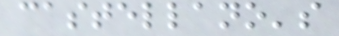castellano's
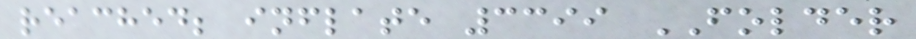reached; inflate 3399 FOLDER
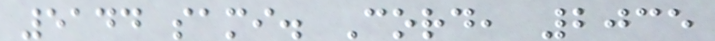5144 sami. Cord, 2035
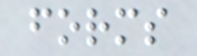forms
